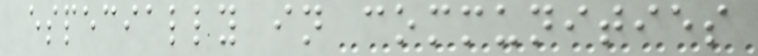especially in communities
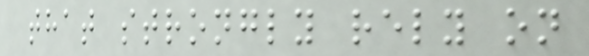that strongly rely on
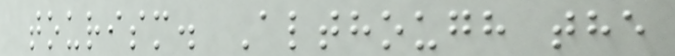tourism. Although the
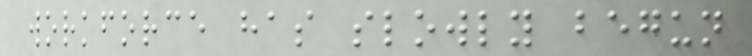workforce has slowly begun
